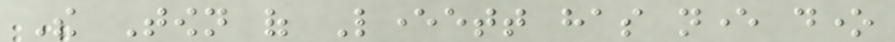The Town of Leverett has never done
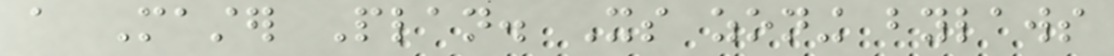a Master Plan. Its zoning bylaws
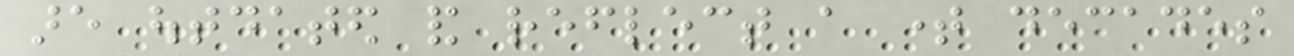are outdated and reflect a time decades
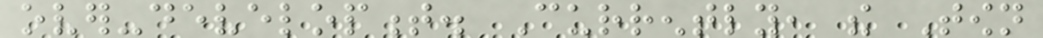over-development. Currently, the Town
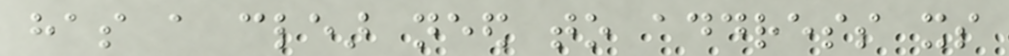has a clear need to address its
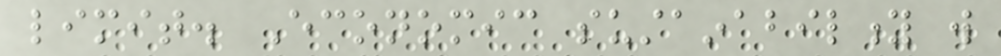limit. Economic sustainability will
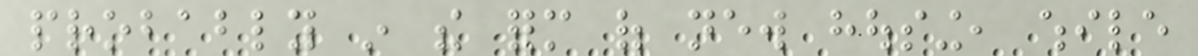probably in the form of new housing, while
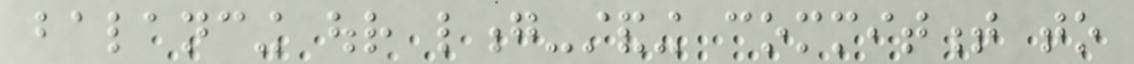balancing our long-standing commitment to
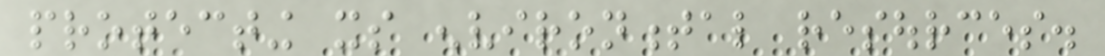protecting its environmental resources.
